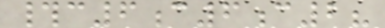#c6c6c2?
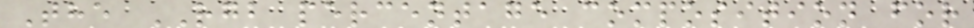The RGB percentage composition for
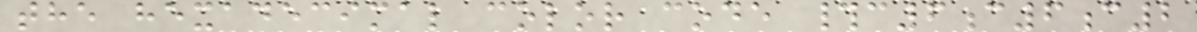the hexadecimal color code #c6c6c2
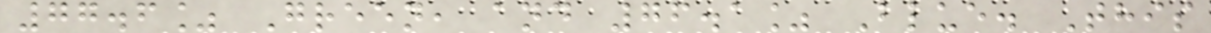77.6% Green, and 76.1% Blue. This
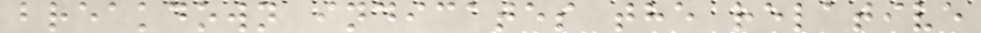breakdown indicates the relative
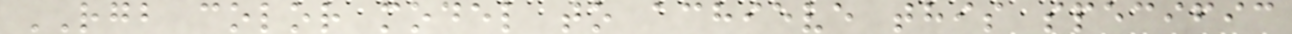RGB color model to achieve this specific
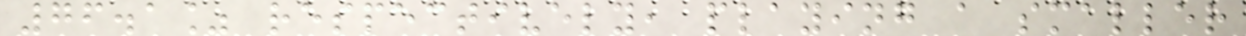76.1% respectively, playing a smaller
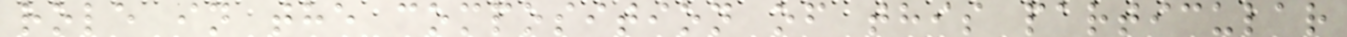role in the composition of this particular
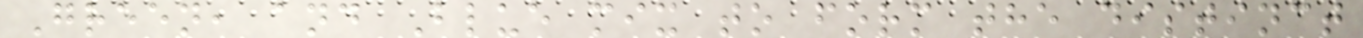Green, and Blue mix to form the distinct
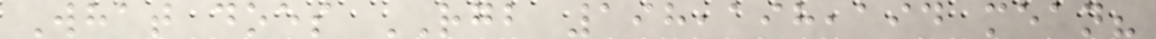What does RGB 198,198,194 mean?
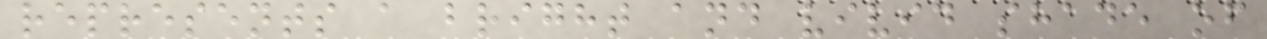represents a bright and vivid shade of
